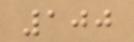100
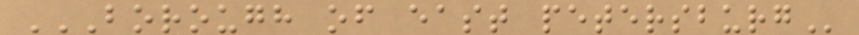BOROUGH OF EAST PETERSBURG
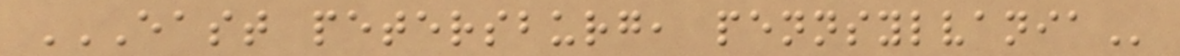EAST PETERSBURG, PENNSYLVANIA
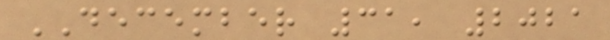DECEMBER 31, 2021
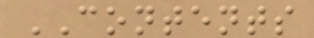CONTENTS
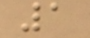1
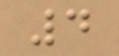4
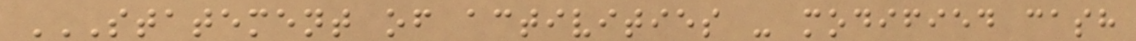STATEMENT OF ACTIVITIES - MODIFIED CASH
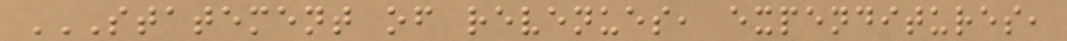STATEMENT OF REVENUES, EXPENDITURES,
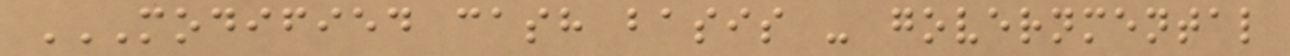MODIFIED CASH BASIS - GOVERNMENTAL
